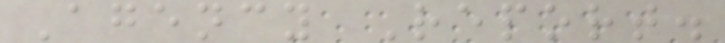Agency Report.
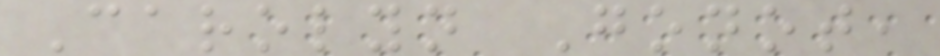Carolyn Gonot,
